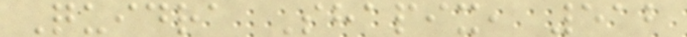Quidra Shapix, 512
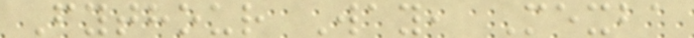Fythour Way, Mexba
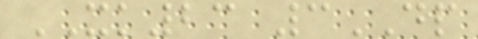XK23 3DP
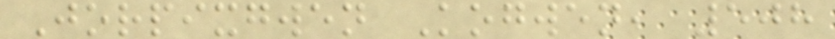Jorpixgwen Kogwen, 508
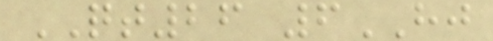QT26 6HJ
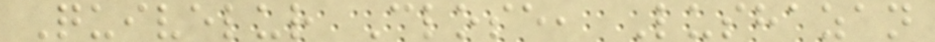Quivelur Close, Lushazan
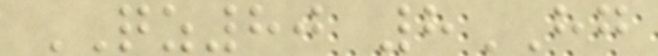QZ80 8HG
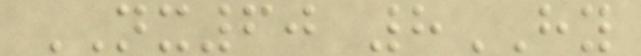NX60 8HY
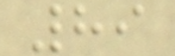89
